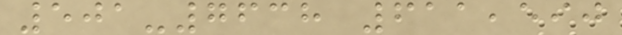501-7638 611,590
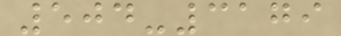504-3179
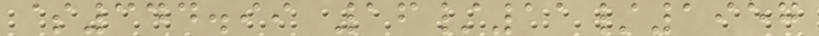$344.99 16/11/1957
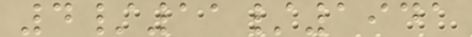4/11/1941
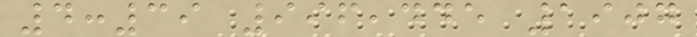4:39 996,445 1907
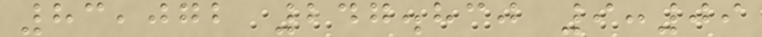83,072 247.830 9:09
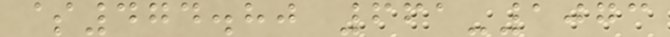$474.80 661-1073
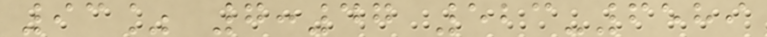93% 7:47 523-6589
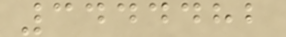3444482
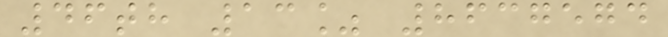46th 13% 8637574
